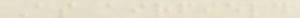As airfield
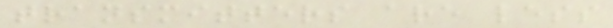transmitters are less
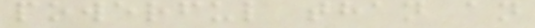powerful than an
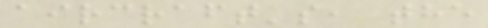aircraft's, the
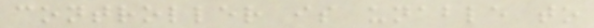controller is unable to
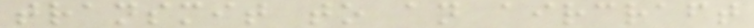transmit to an aircraft
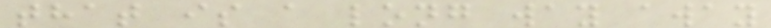that is a long way away
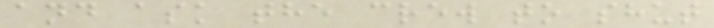and ask the crew to shut
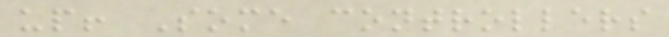up! Some controllers
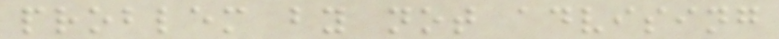problem by not advising
